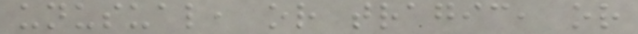unusual, or tragic, or
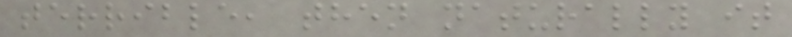terrible, then naturally it
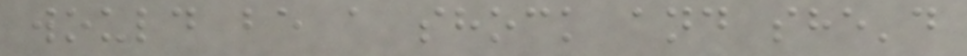would be a shock and she'd
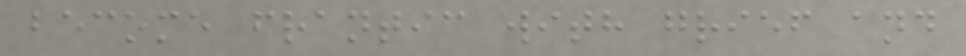become frantic with grief and
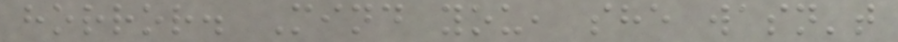horror. Mind you, she wasn't
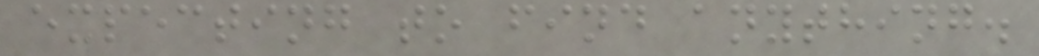expecting to find anything.
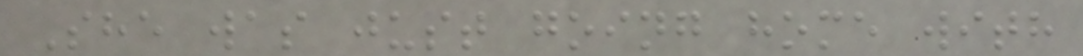She was just going home with
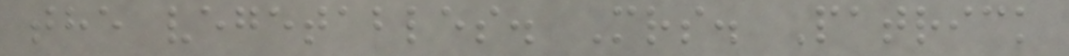the vegetables. Mrs. Patrick
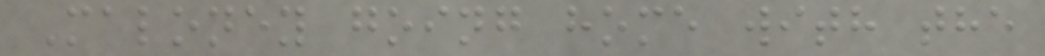Maloney going home with the
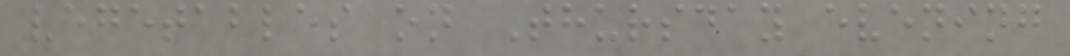vegetables on Thursday evening
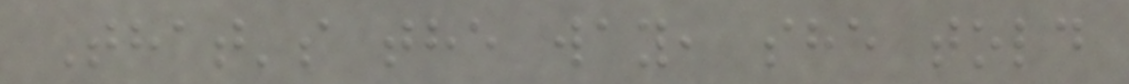That's the way, she told
